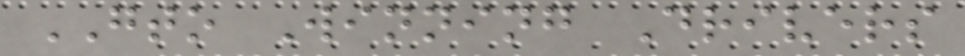GTO Winning Drivers
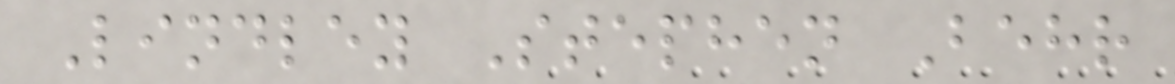Lindley Stephen Behr
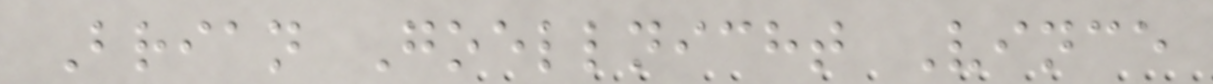Brian Goellnicht Vince
